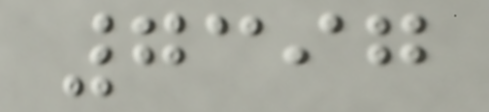7397
